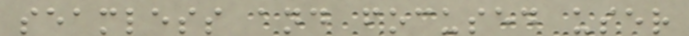seamless and focused user
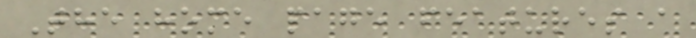The home page features a
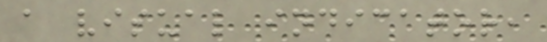a visual indicator,
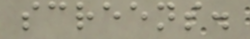screens.
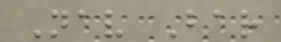Nav Bar
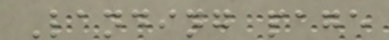Landing page
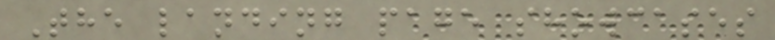The landing page showcases
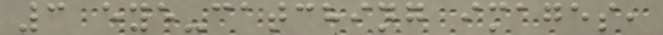3 eye-catching images,
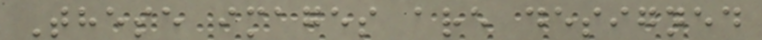These images are designed
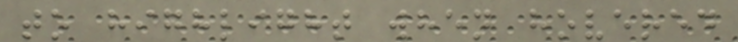to highlight when hovered
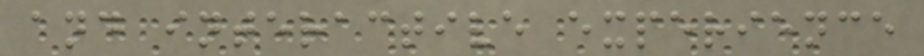and interactive experience
